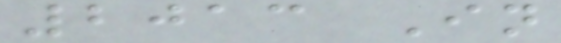2013 In
